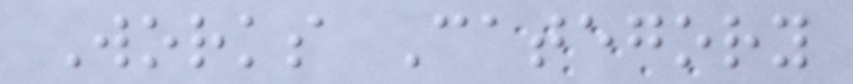Works Category
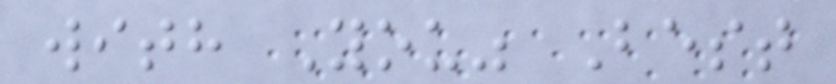with You" Best
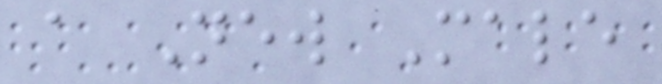a New Male
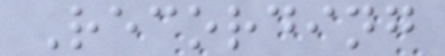Recording
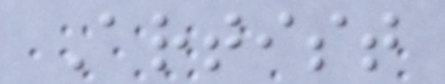Artist
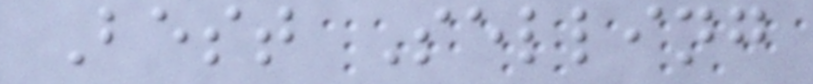Best Selling
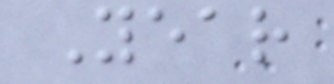Year
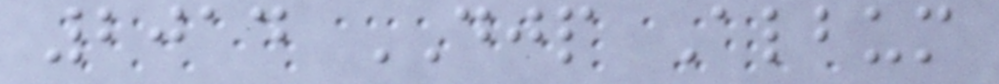2014 DJP Album
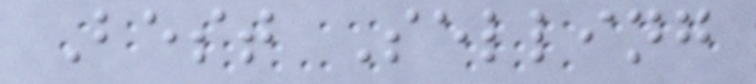Best Selling
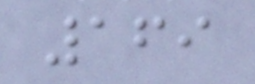169
